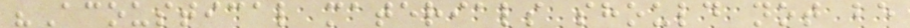"Acoustical materials should not be
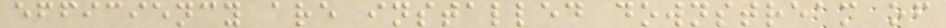efficiency are installed downstream of
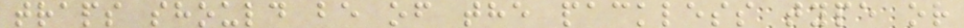traps should be of the packless type or
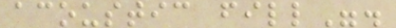acoustic fill".
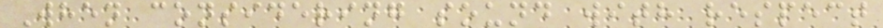When considering sound with respect
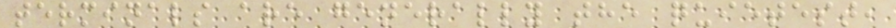terminals are generally the quietest,
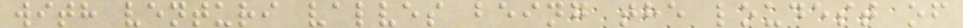with venturi valves being the loudest of
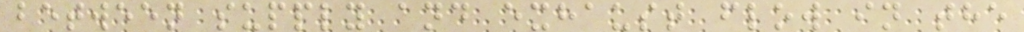between supply and exhaust flow in the
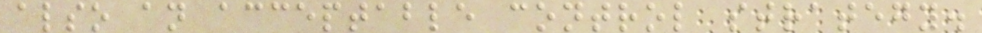also an acceptable control strategy.
